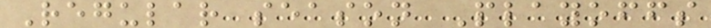Regular season Playoffs
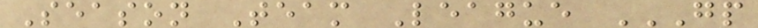Season Team League GP
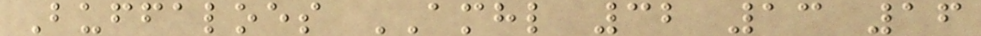Buffaloes AMHL 32 13 16
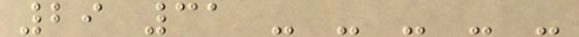29 31 - - - - -
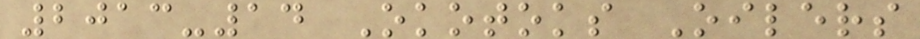2013-14 Okotoks Oilers
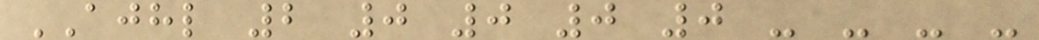AJHL 2 0 0 0 0 - - - -
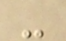-
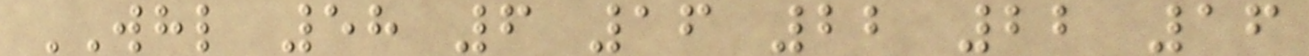WHL 58 6 16 22 22 16
